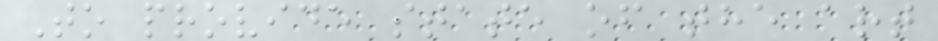To provide state of the art
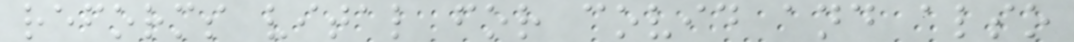reforms vital for covid and also
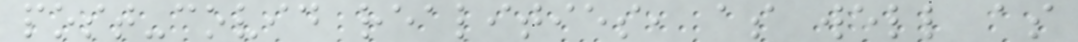post-covid realities, as well as
